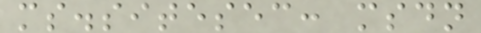ms.sitesec: msdn
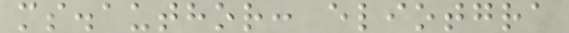ms.author: eliotgra
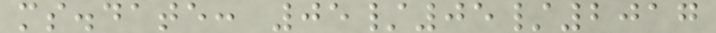ms.date: 05/05/2017
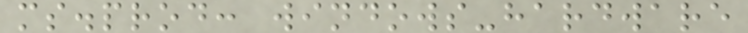ms.prod: windows-hardware
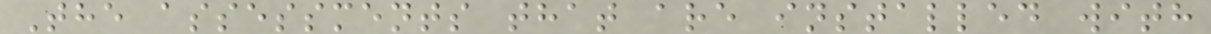The assessments that are installed with
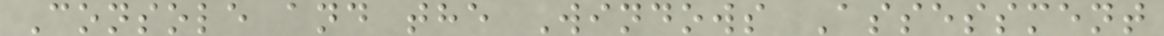Console and the Windows Assessment
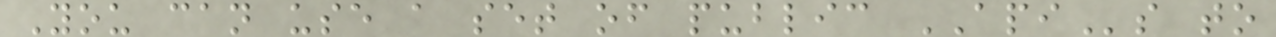You can use a set of public APIs to
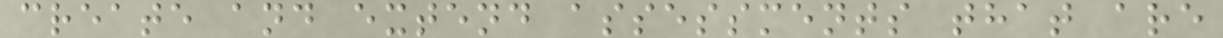create and extend assessments that are
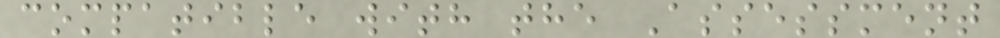compatible with the Assessment
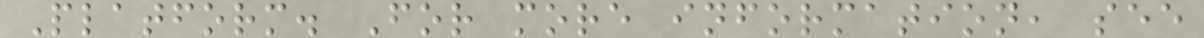Platform. For more information, see
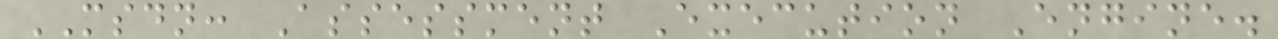MSDN: Assessment Execution Engine.
